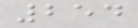254
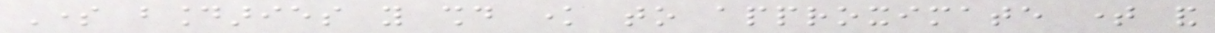Some boundaries you should know to approximate time and
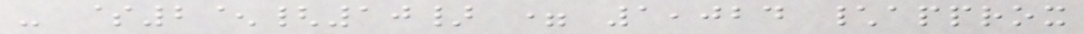- $2^{10} = 1,024 \approx
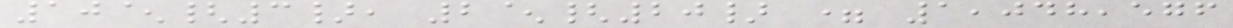10^{3}, 2^{20} = 1,048,576
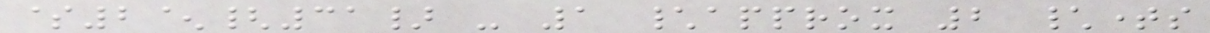$2^{31} - 1 \approx 2 \times
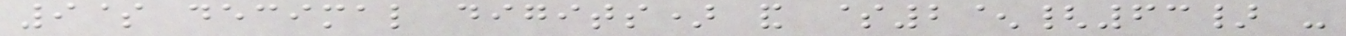9$ decimal digits) and $2^{63} -
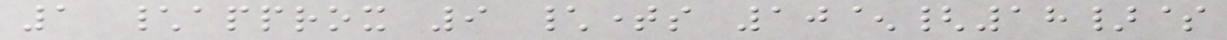1 \approx 9 \times 10^{18}$
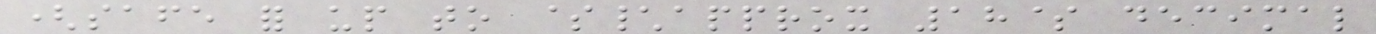(safe for up to $\approx 18$ decimal
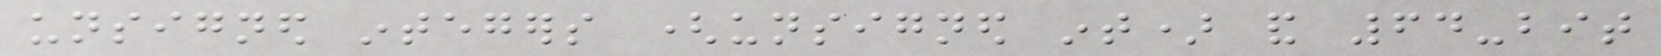unsigned integers (unsigned int) and 64-bit
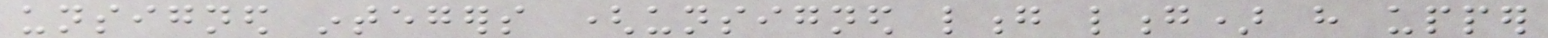unsigned integers (unsigned long long) have upper
